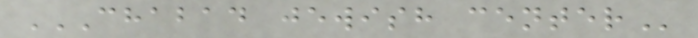CHABAD JEWISH CENTER
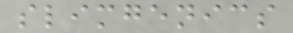slimgenics
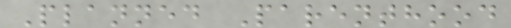Planned Parenthood
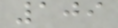109
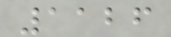1126
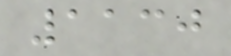1130
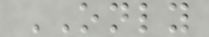ONLY
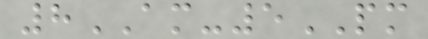8AM-5PM
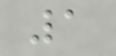1
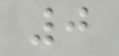0
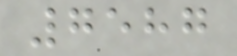7587
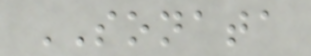SONATA
